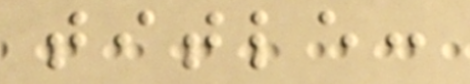title:
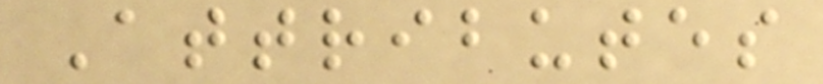Attributes
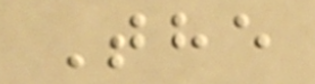The
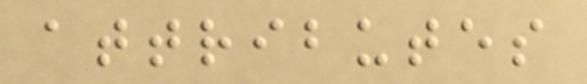attributes
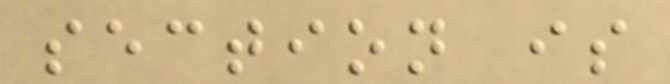section is
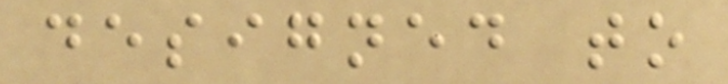designed to
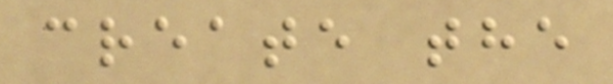create the
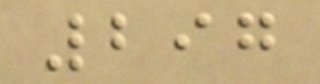297
